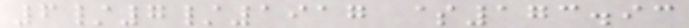6/7/1917 $173.93
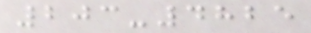203-4825
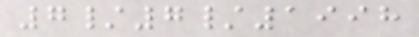7/7/1998
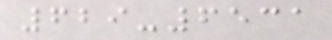629-6531
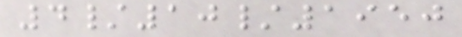4/10/1950
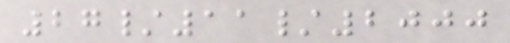27/11/2000
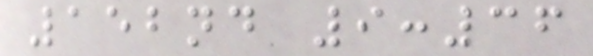152nd 9:36
